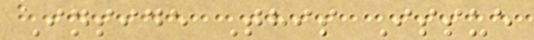Inside This Issue
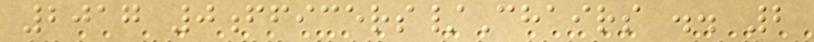2017 0fficers/Chairs .. 2
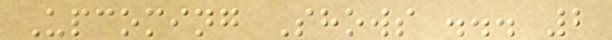Upcoming Shows ... 2
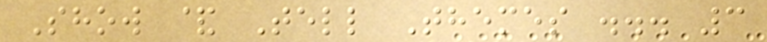Show & Tell Themes ... 3
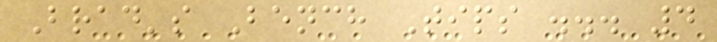Brad's Bench Tips ... 4
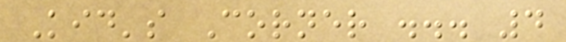Kid's Corner ... 4
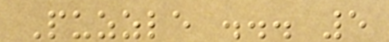Puzzle ... 5
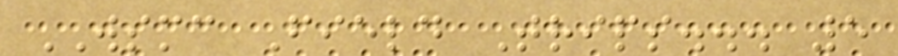WSMC Field Trips... 5
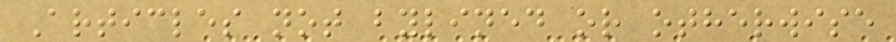Articles not bylined or otherwise
